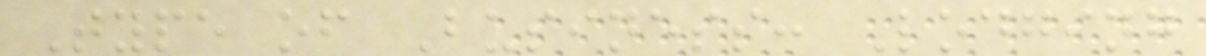Type of Business: Lodging
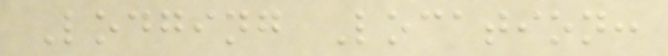Lodging Location:
